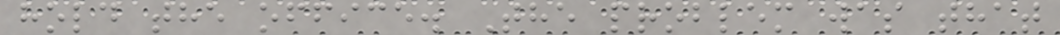hold the office. The problem was that
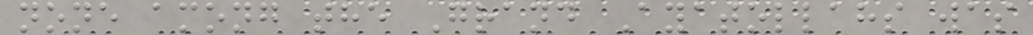none among the Grand Ayatollahs was
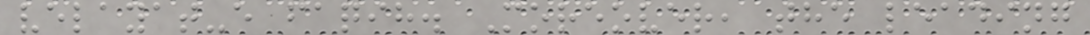velayat-e faqih. Moreover, the leading
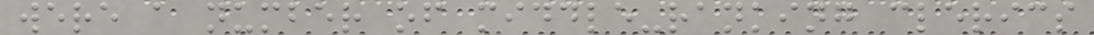were a number of middle-ranking clerics
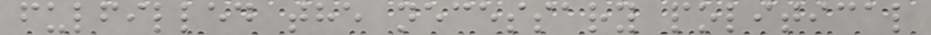fulfilled the necessary political
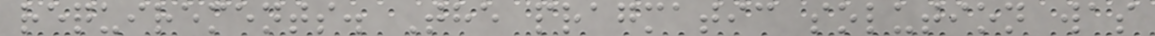requirements. The pragmatic solution was
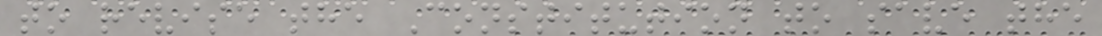to revise the Constitution to save the
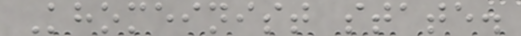Khomeinist state.
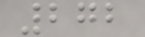272
